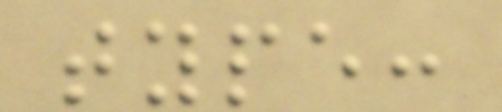type:
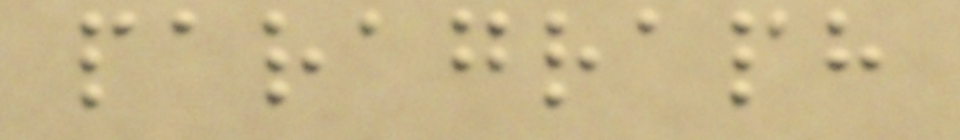paragraph
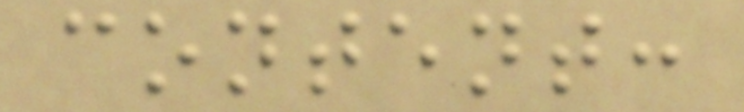content:
